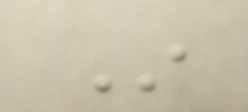In
